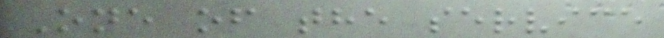One of the service
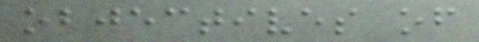objectives of
